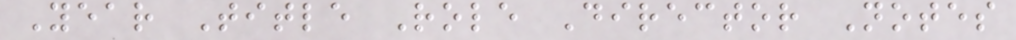Year Title Role Director Notes
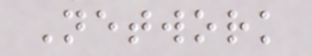Network
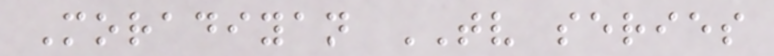Moradiyan TV series
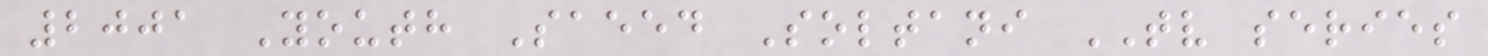2001 Youth Saeed Soltani TV series
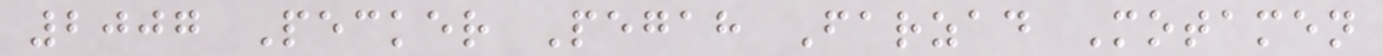2007 Pecker Pegah Farzad Motamen
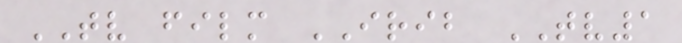TV film IRIB TV1
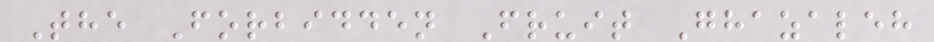The Forbidden Fruit Ghazaleh
